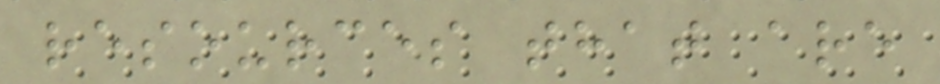resources that are
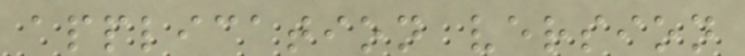application version
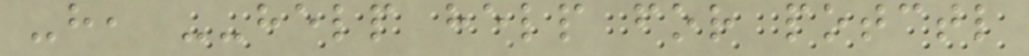-h, --help help for potctl
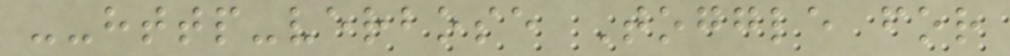--http-verbose Toggle for
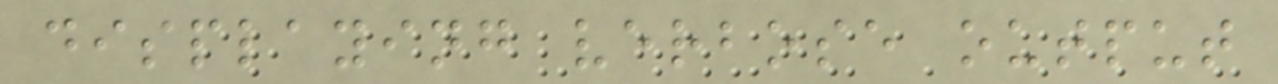displaying verbose output
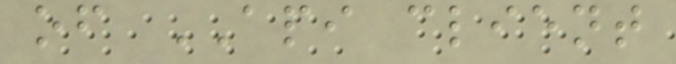of API client
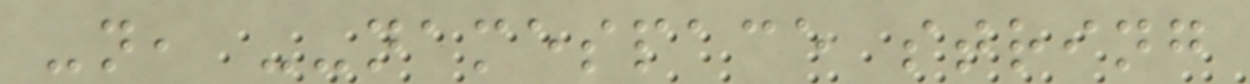-n, --namespace string
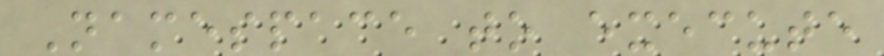Namespace to execute
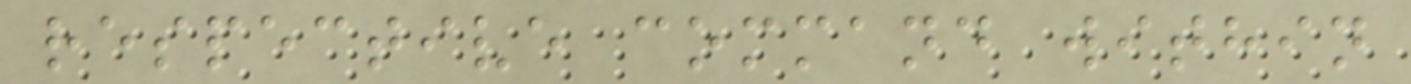respective command within
